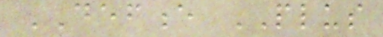DEFENCE PLUS
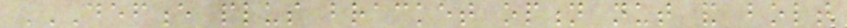DEFENCE PLUS BRACKET OPTION NUT AND BOLT
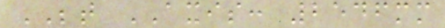BETWEEN AXIS: 2546mm
